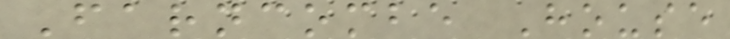Farncombe House
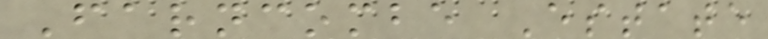Farncombe Estate
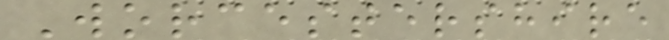Worcestershire
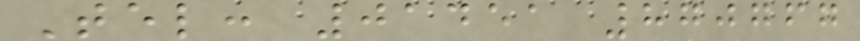Tel: 01451 870767
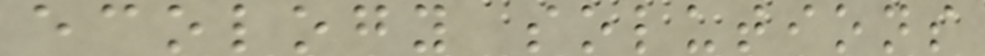ecology solutions
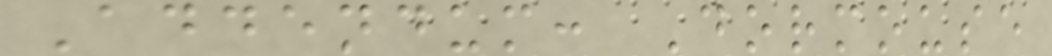Addendum: Dormouse
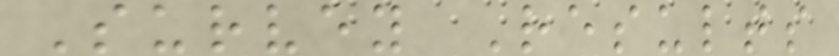Survey Results
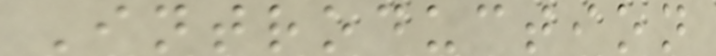Introduction
